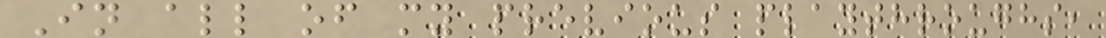In all of my previous playthroughs,
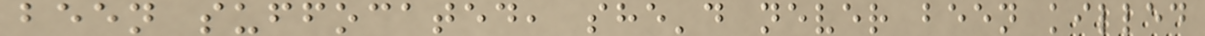been suffocated, she'd never been killed
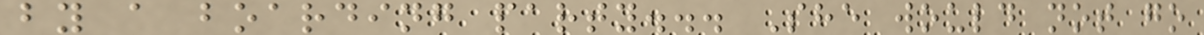by a boarding party... She would not go
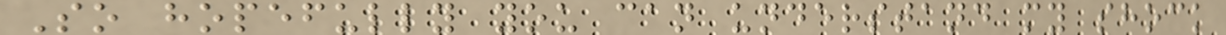So hopefully you can understand my shock
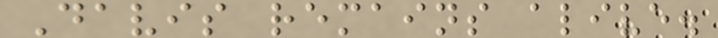Davis remains alive.
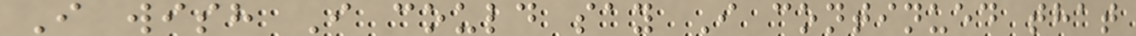I wish I could say I continued that
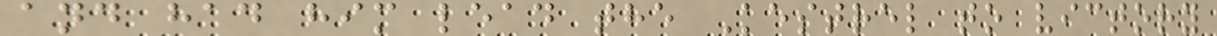and had him lead the Kestrel to victory
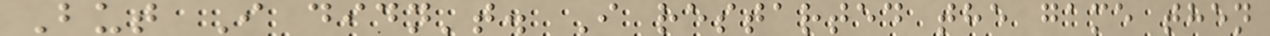But I didn't. I restarted the game then
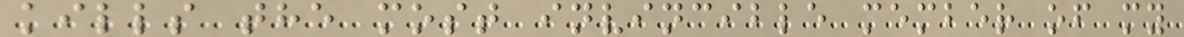kills the most invincible member of my
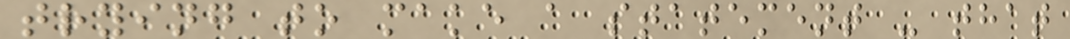trying to make a statement - that
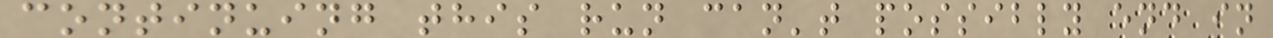continuing this run can't possibly end in
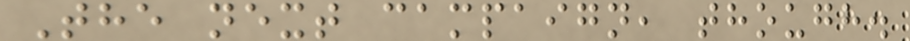The next campaign, though.
